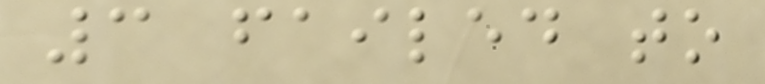3 failed to
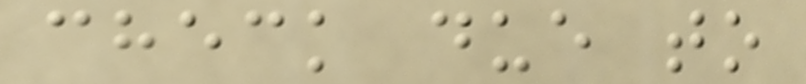check due to
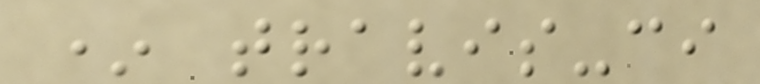* travis-ci
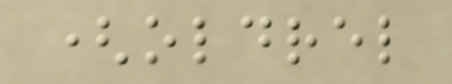(oldrel
